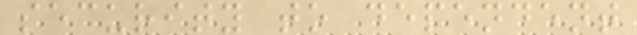security to dependent
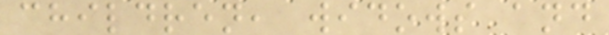children, widows and
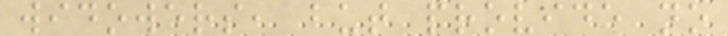widowers, but provide no
